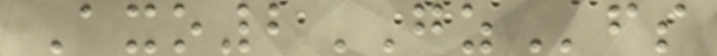Axo2GZfs
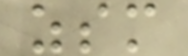zsm
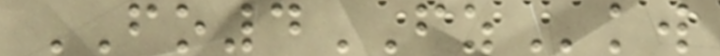FO4FZkw
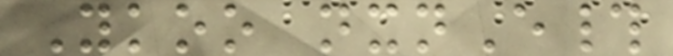Ykoo nxnE#
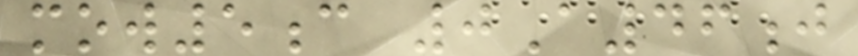mow5c 0A46j
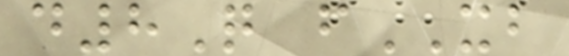d8Q fXB
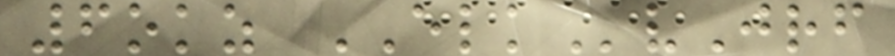6okz ELKvJrf
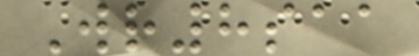Wr8saa
